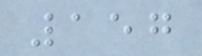157
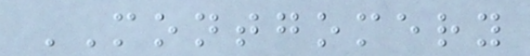MONTGOMERY
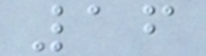16
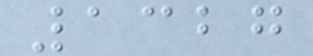1327
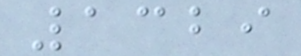1329
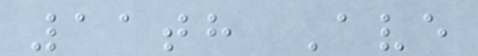11th Ave
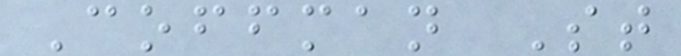Coffman St
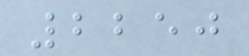2250
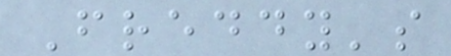Freddy's
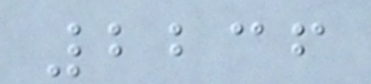2236
